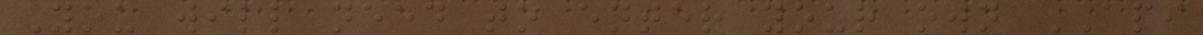You will need to enter your own API
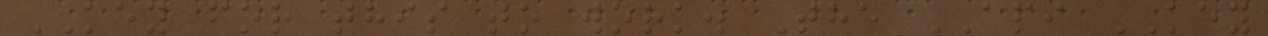KEY for this to work. The API KEY
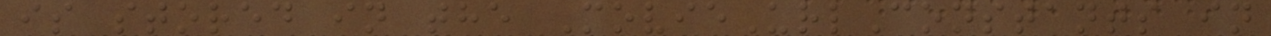is stored in the MovieUrlConstants in
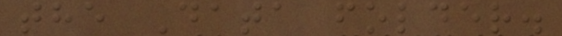the Data folder.
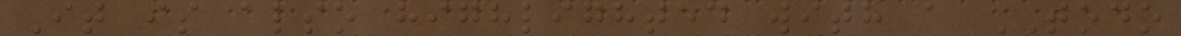It is also highlighted with a TODO
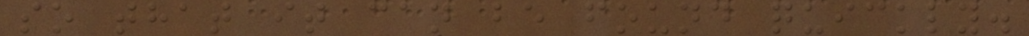so that it can be found quickly.
